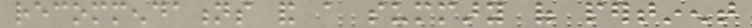recommendations and a summary of pertinent
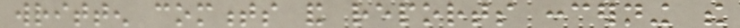written comments and reports concerning the
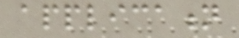application
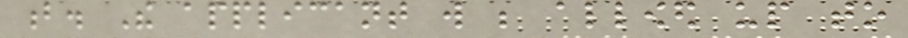b. The applicant will be allowed up to
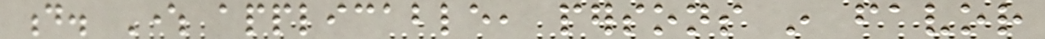d. Where applicable, persons in favor
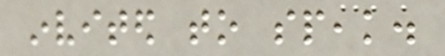invited to speak.
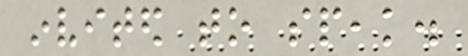invited to speak.
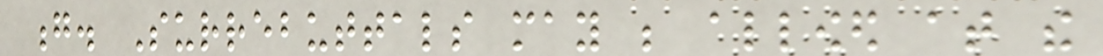g. Surrebuttals may be allowed at the
